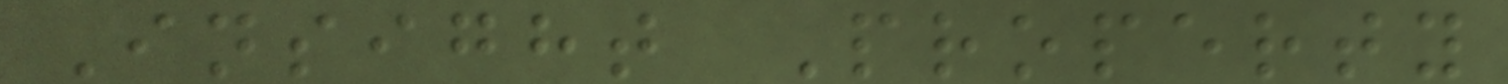Insight Property
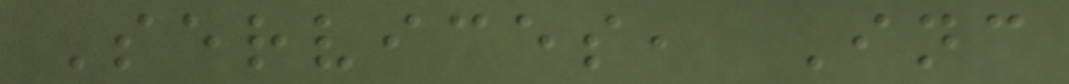Services, Inc
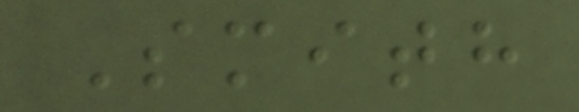Smith
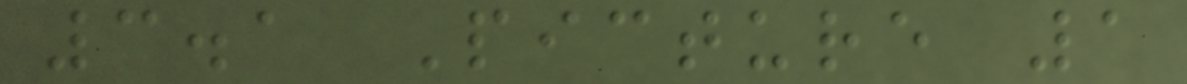3.1 Picture 1
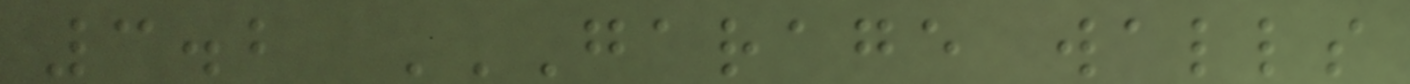3.2 GARAGE WALLS
